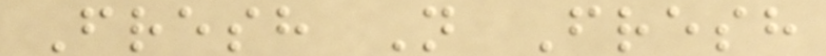Fresh N Fresh
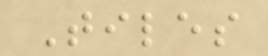Tiles
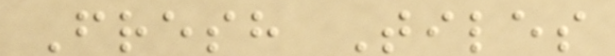Fresh Tiles
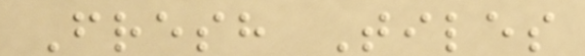Fresh Tiles
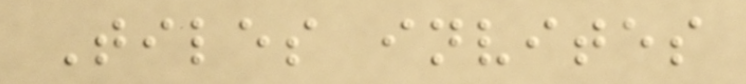Tiles invites
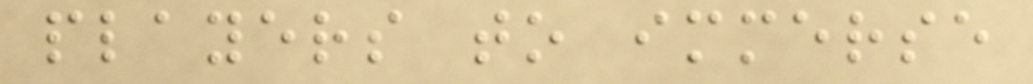players to immerse
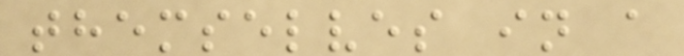themselves in a
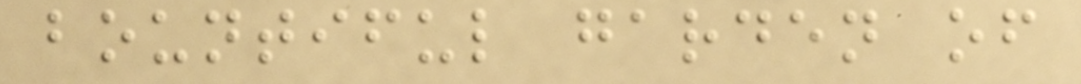bountiful garden of
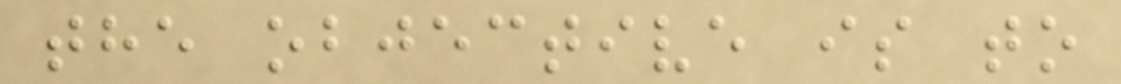the objective is to
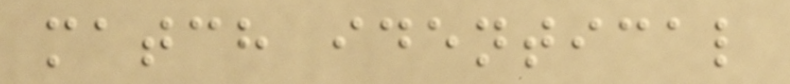match identical
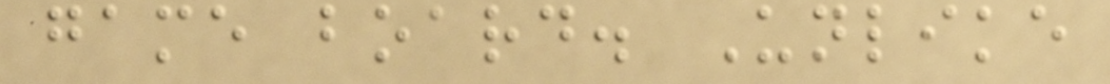game board. Unlike
